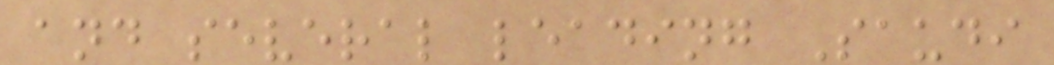and several leading Saudi
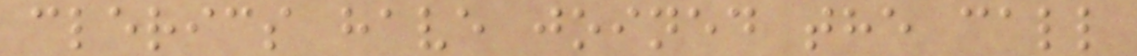clerics have joined the call
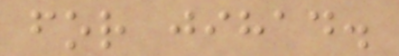for jihad.
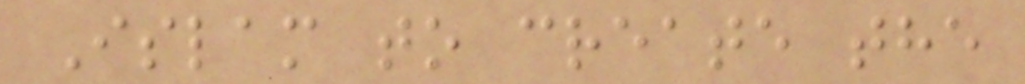Islam to create the
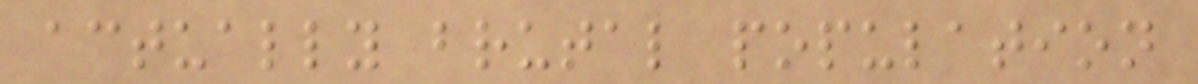actually brutal population
